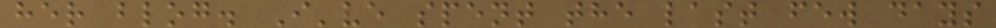her blog. I've spent the last few days
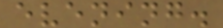evening.
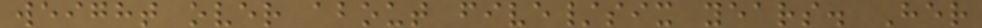weight over about five/six years. Her
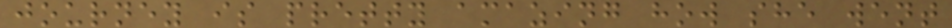journey is pretty amazing how she went
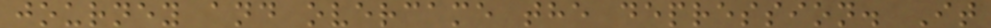journey and overcame the depression. It
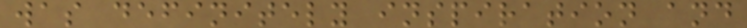was definitely inspiration and
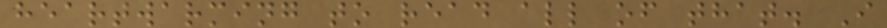heartwarming to read all of that. I
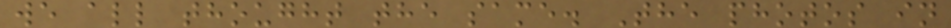we all thought the same. The photos in
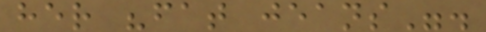her "fat jeans".
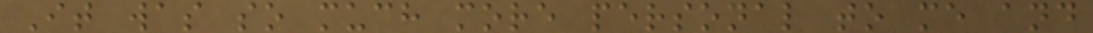It was so much more personal to me and
